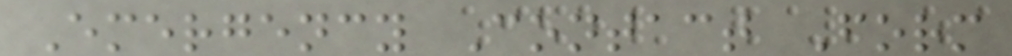Emergency Contact Form
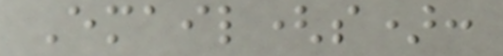Email(s):
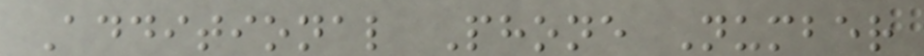Additional Phone Number
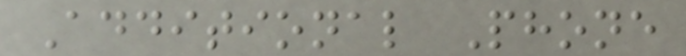Additional Phone
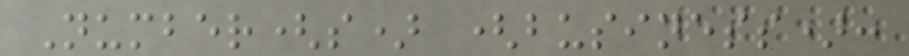Number(s) (business):
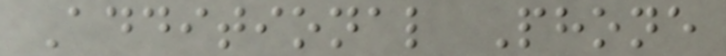Additional Phone
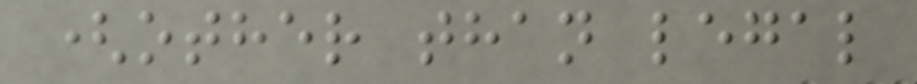(other than legal
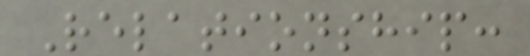Relationship:
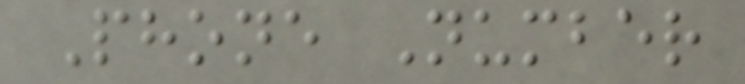Phone Number
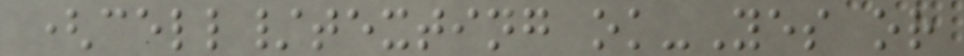(cell/texting ok-Yes or
